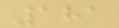181
